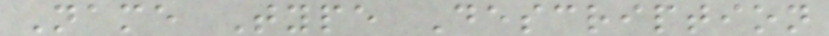Name Type Description
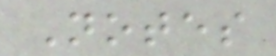Notes
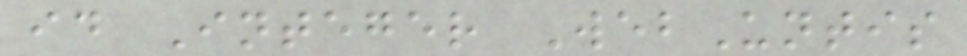id Integer WebUntis
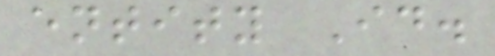entity Id.
